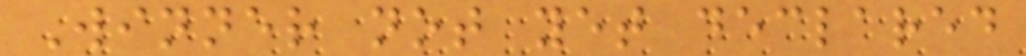Winner not yet declared
